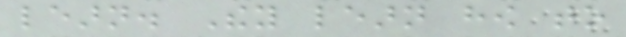learn. They learn how to
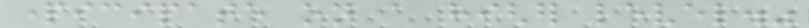participate on a higher level."
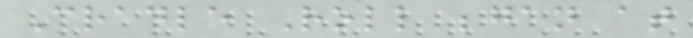Cradle Roll began at
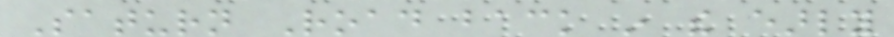Saturn Road back in the early
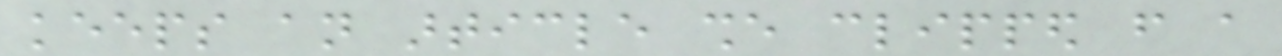keeps an article she clipped from a
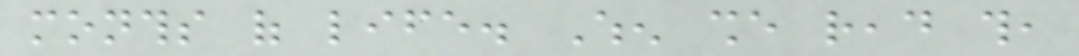months of life. When she read this,
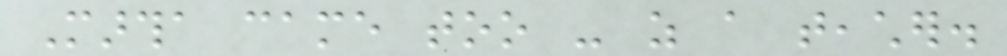Martha came too - as a teacher.
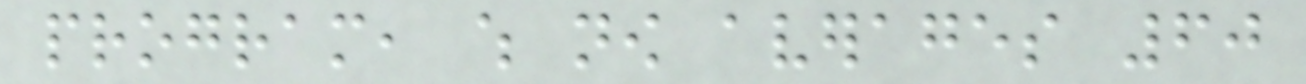program, which now averages 60
